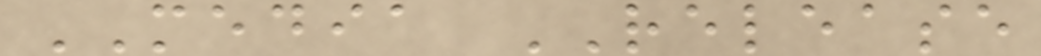MEDIA RELEASE
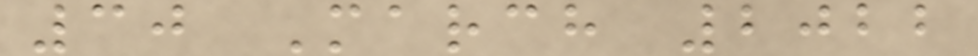30 March 2022
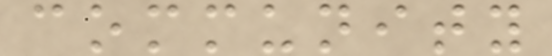community
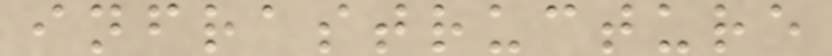infrastructure
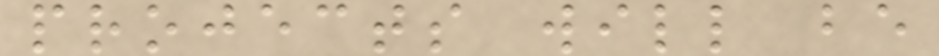projects will be
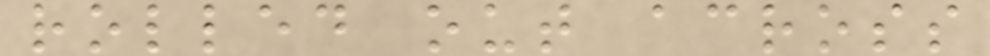rolled out across
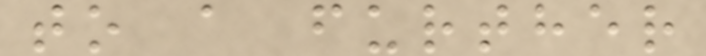to a further
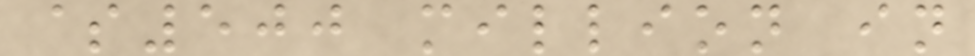$500 million in
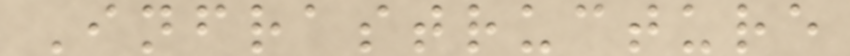Infrastructure
